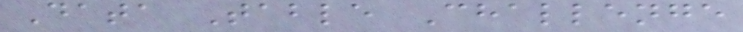Data Table Challenge
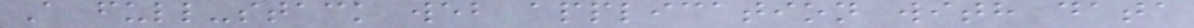A full-stack web application with data
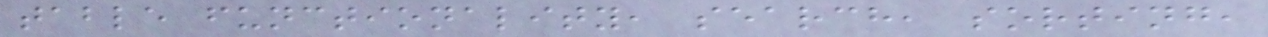table functionality, search, sorting,
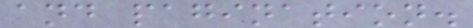and pagination.
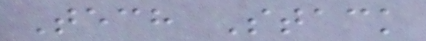Tech Stack
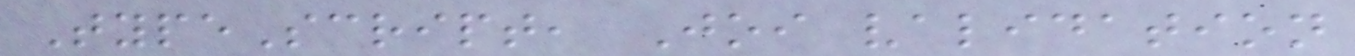TypeScript, Joi validation
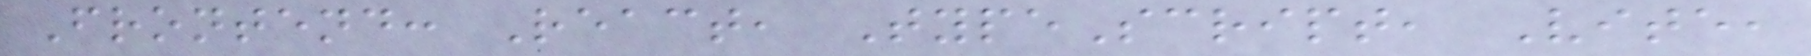Frontend: React, TypeScript, Vite,
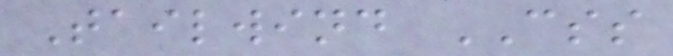Tailwind CSS
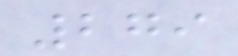279
